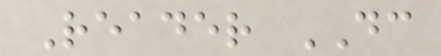Reader DC
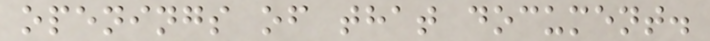openings of that document.
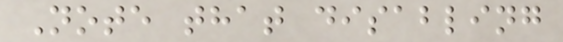Note that disabling
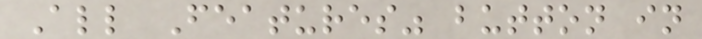All Features" button in
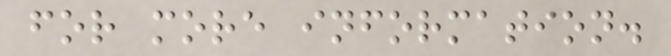for more information.
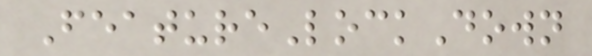FeatureLockDown
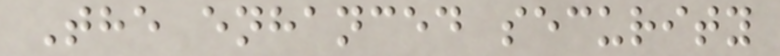The enhanced security
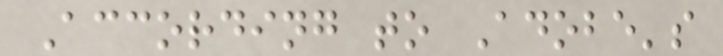According to Adobe's
